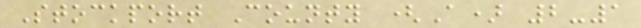Stockport County (A) 2-1
